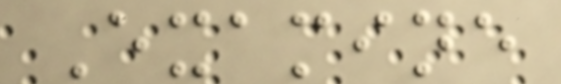Examine
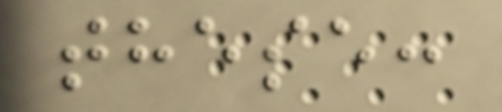these:
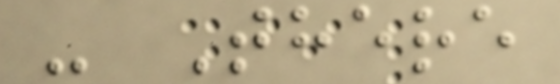- There
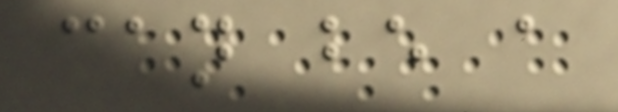can be a
